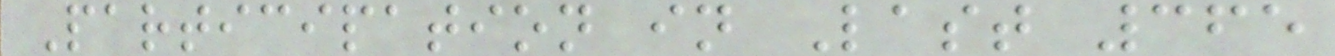Participation in Last 365
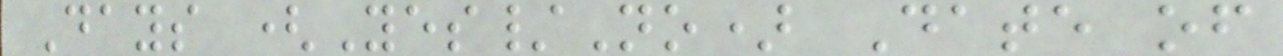Days (Yes/No) Date of
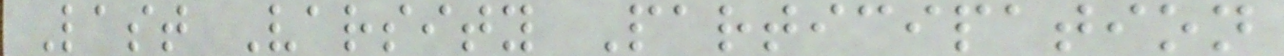Last Varsity Participation
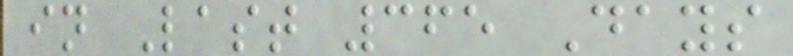in Last 365 Days
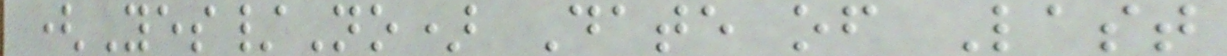(Yes/No) Date of Last
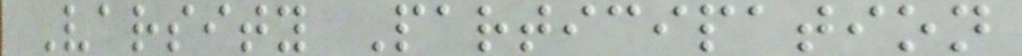Varsity Participation
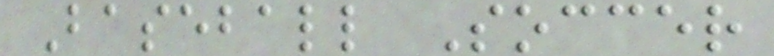Baseball Soccer
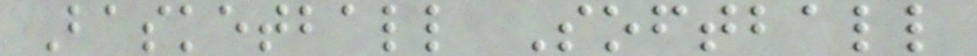Basketball Softball
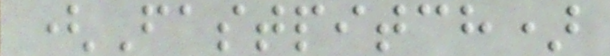(Fastpitch)
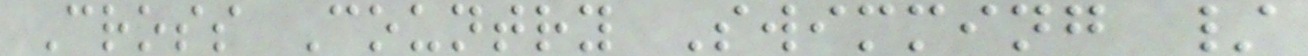Cross Country Swimming /
